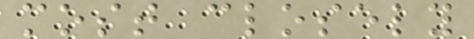most closely
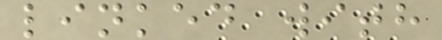linked with
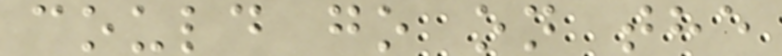could go on the
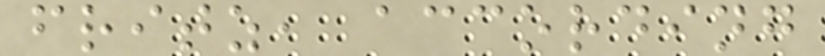fritz, according
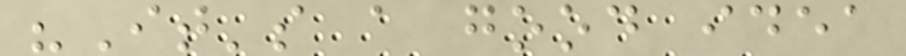"It's a good idea
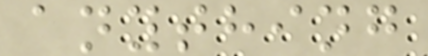anything
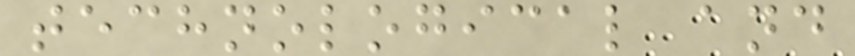technological and
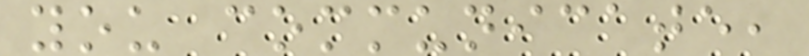you communicate,
